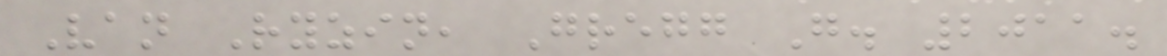Van Ryzin, Gregg G. 2011.
